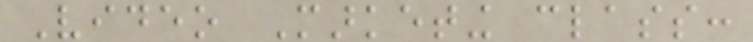Video Marketing class:
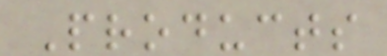Products
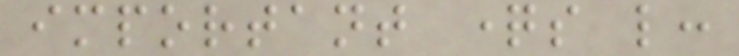important questions like:
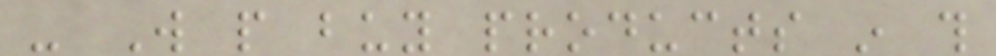- Will people buy products in this
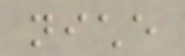niche
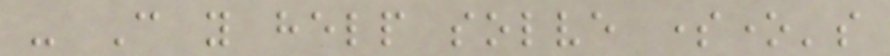- Can you help solve someone's
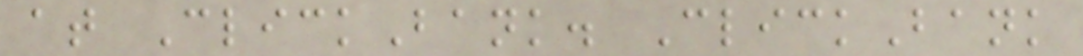at ClickBank. ClickBank
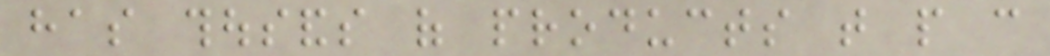has thousands of products that people can
